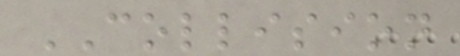COLLISION
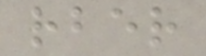rber
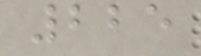225
